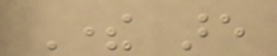There are
